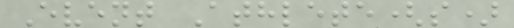Event Athlete(s)
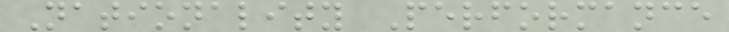Nationality Performance
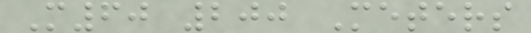M60 200 Meters
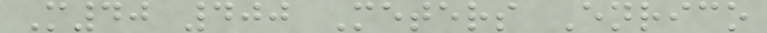M40 400 Meters Enrico
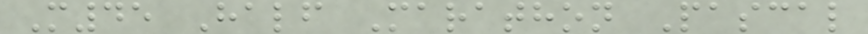M45 Half Marathon Pascal
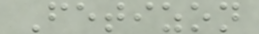Fetizon
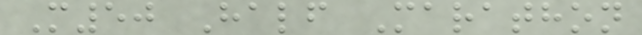M50 Half Marathon
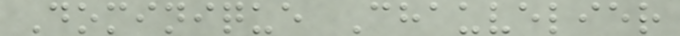Dominique Chauvelier
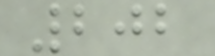202
